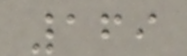169
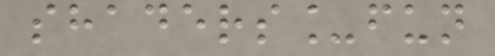shaders_fun
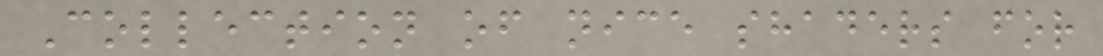Collection of nice shaders for
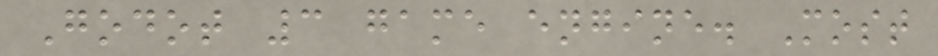Godot 3 game engine. Most
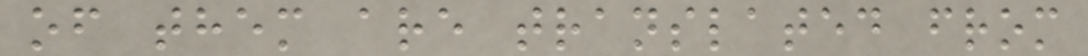of them are translated from
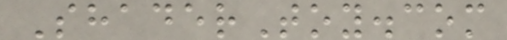ShaderToy.com
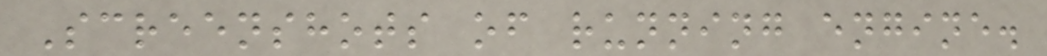Screenshots of running engine.
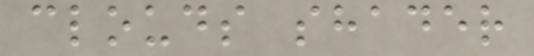clouds shader
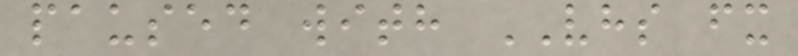paused with VHS fx
